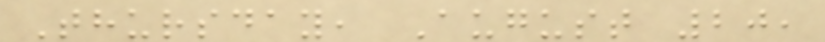Thursday, August 20,
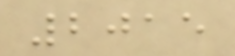2015
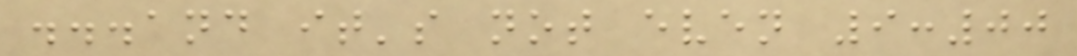...and it's not even 9:00
